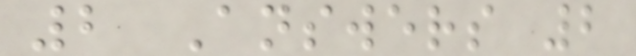2 Answers 2
